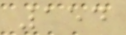154
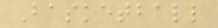Basketball
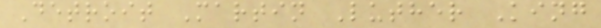Detroit Martin Luther King
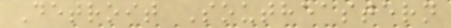Detroit Southeastern
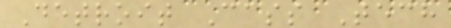Detroit Cass Tech
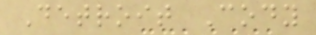Detroit Cody
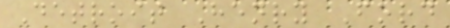Detroit Henry Ford
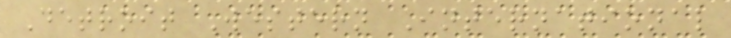Detroit Western International
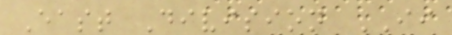East Division II
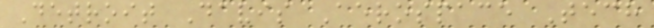Detroit Davis Aerospace Tech
